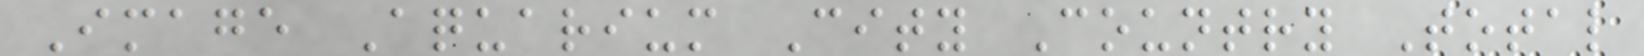Image Aquarium City Country Total
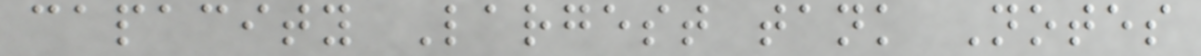capacity Largest tank Notes
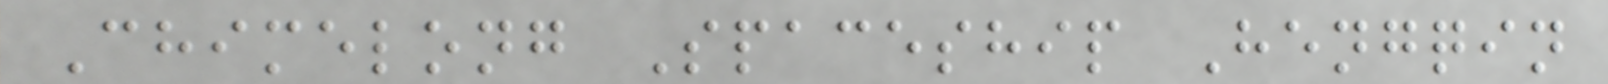Chimelong Spaceship Hengqin
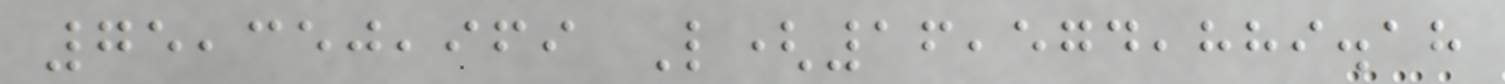75,350,969 L(16,574,889.18
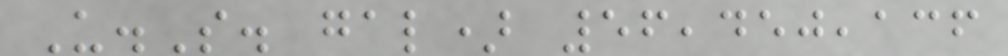U.S. gal) 56,450,136
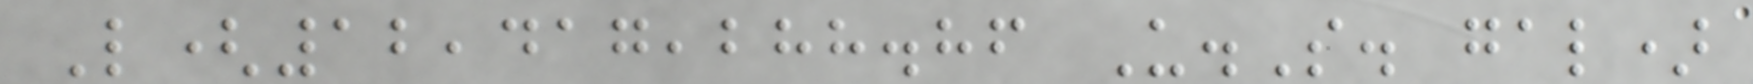L(12,417,288.86 U.S. gal)
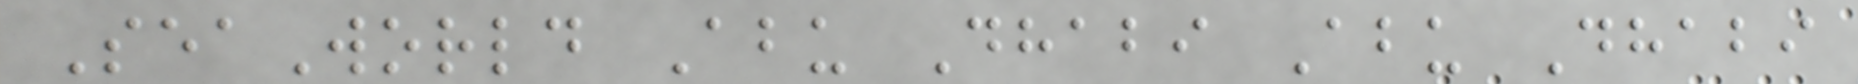SeaWorld Abu Dhabi Abu Dhabi
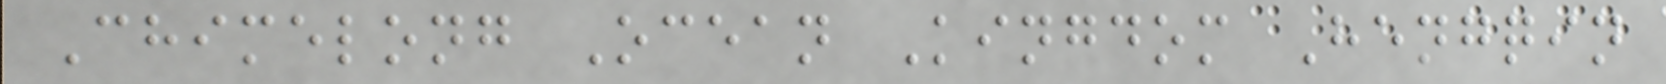Chimelong Ocean Kingdom Hengqin
